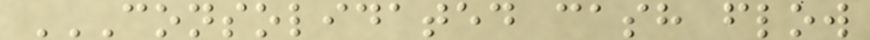CONSOLIDATED CASH FLOW
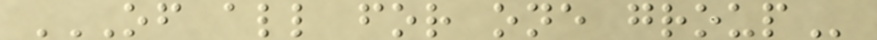OF ALL FOR ONE GROUP
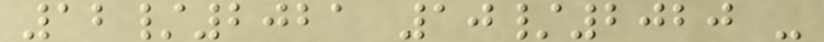12/2021 10/2020 -
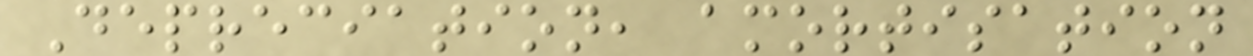Depreciation, amortisation
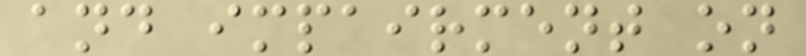and impairment on
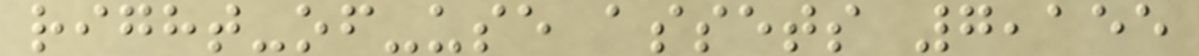right-of-use assets 7,155
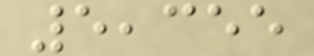5,355
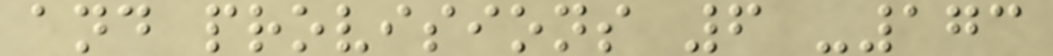and provisions 6 -173
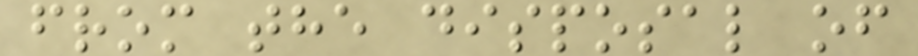from the disposal of
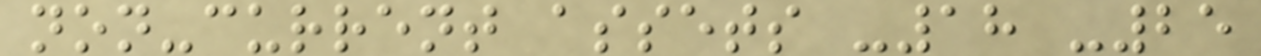non-current assets -18 -25
